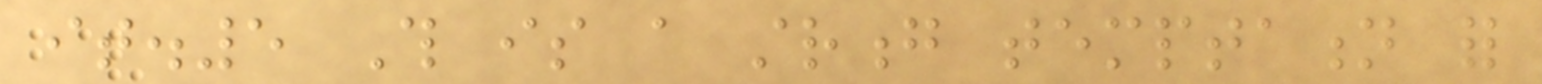it.5 This is a strong temptation for
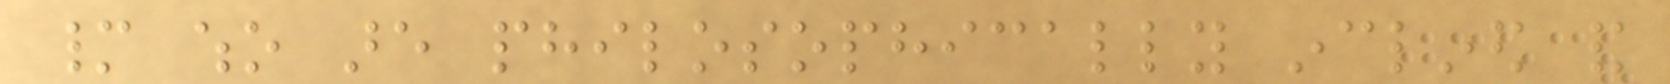many who are philosophically inclined and
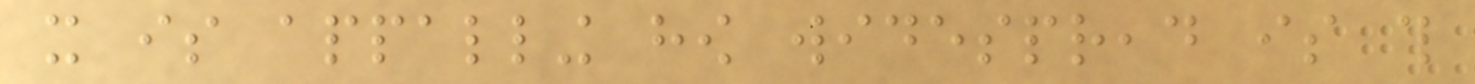it is appalling how widespread is this
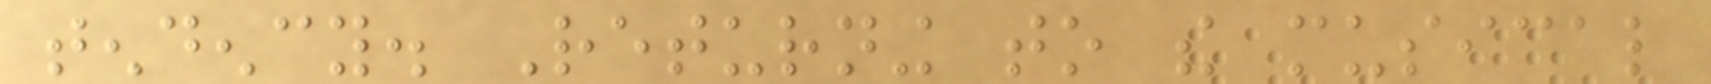tendency. Returning to the musical
